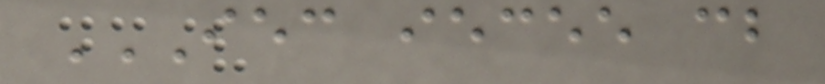IEC IECEE CB
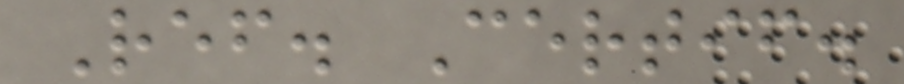Ref. Certif.
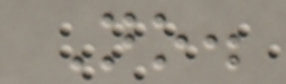No.
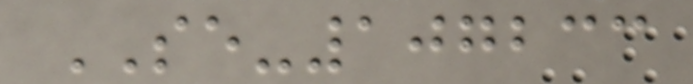SE-107233
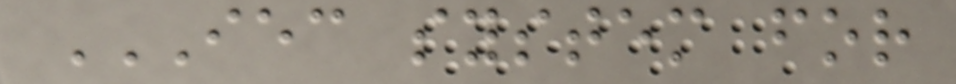IEC SYSTEM FOR
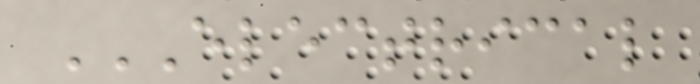ELECTRICAL
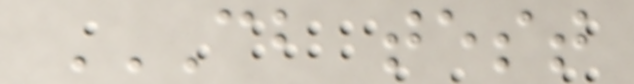CB TEST
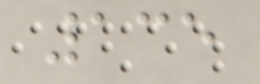135
